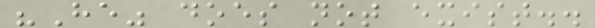"He" does not exist..
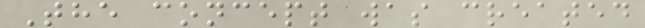The concept was created
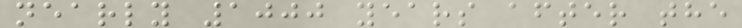nearly 1000 years after the
